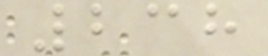238
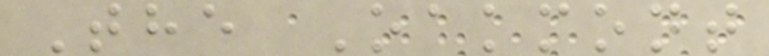The Oakmont
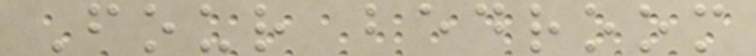Four bedroom
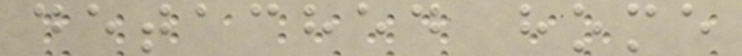detached home
